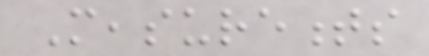Measurements
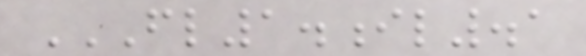FL1.IL.1
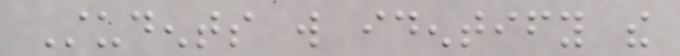Students will identify the
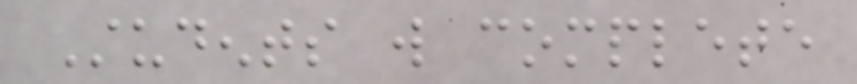Students will complete
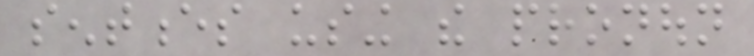sentences using the pronoun
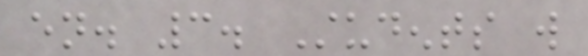en. 3. Students will
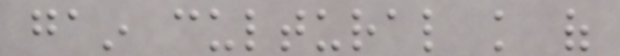gain cultural knowledge of
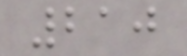210
